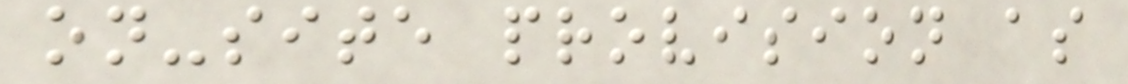on-site provision as
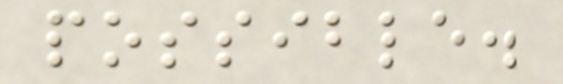possible.
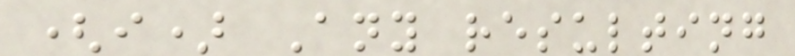(i) Any resulting
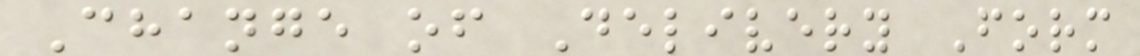Change of Delivery Form
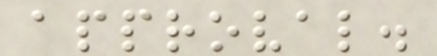approval.
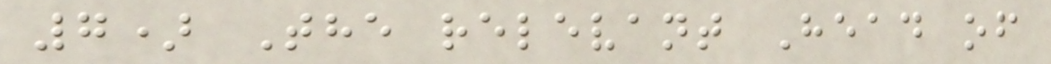7) The relevant Head of
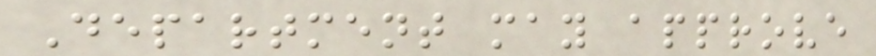Department may approve
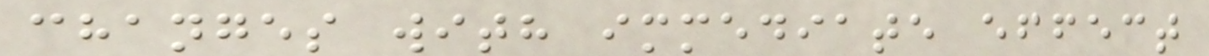changes with immediate effect
